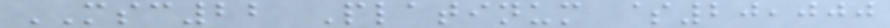MSC22 Platinum $20,000
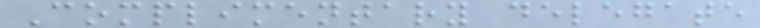Complimentary delegate
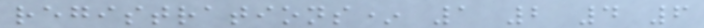registrations* 1 2 4 6
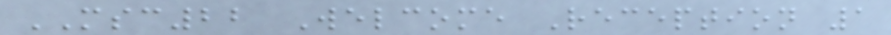MSC22 Welcome Reception 1
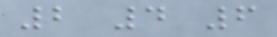2 4 6
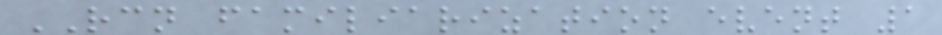RCN familiarization event 1
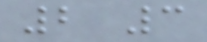2 3
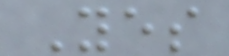Yes
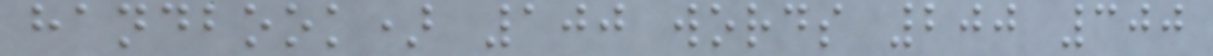handbook) 100 words 200 300
